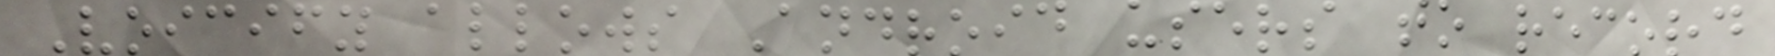Voicify allows Android users to record
